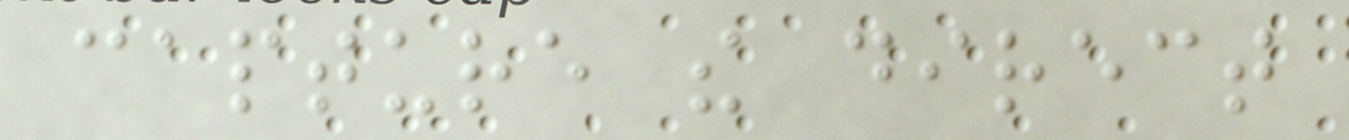capture the direct
